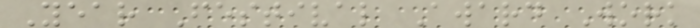Year Festival Award Work
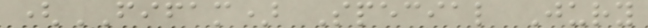(FIFAM) Special Jury
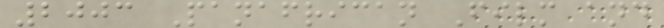2003 Panafrican Film and
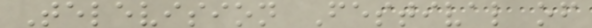Television Festival of
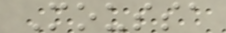Moussa
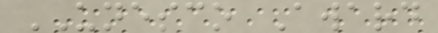UNESCO Award
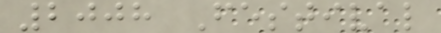2008 Festival
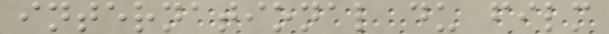international du film
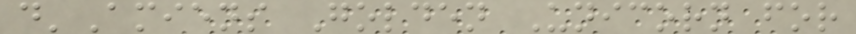d'Amiens Golden Unicorn for
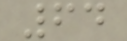64
